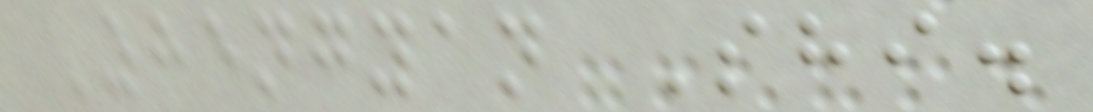Zhengyan Shi.
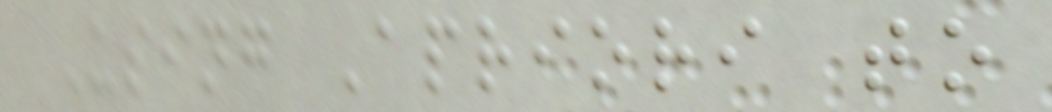Using Apriori to
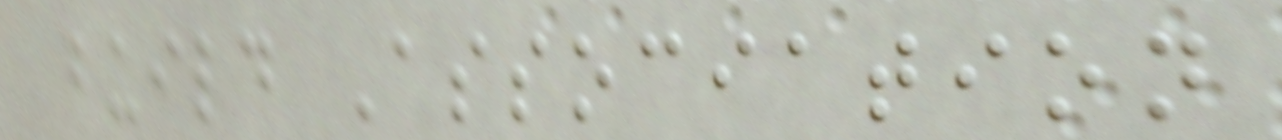build Association
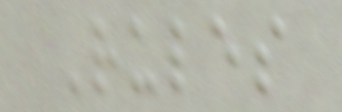Rules
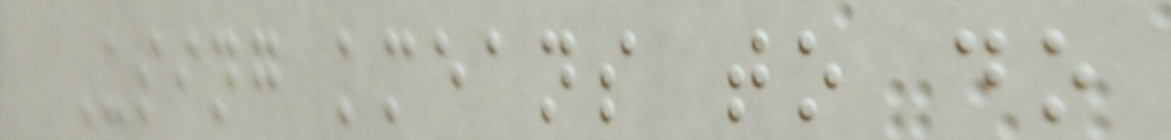Using kmeans to do
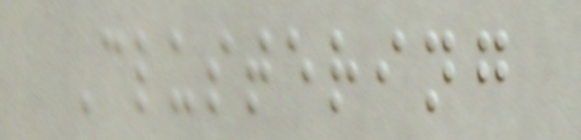Clustering
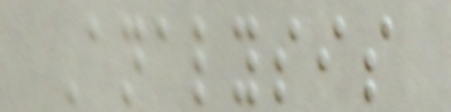Analysis
